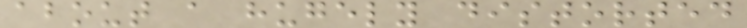about a hugely distorted
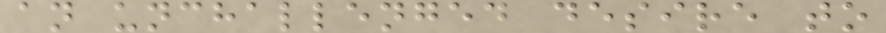an unchallenged desire to
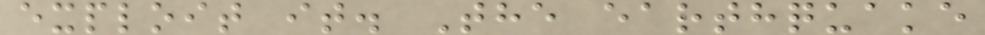exploit it. The earthquake
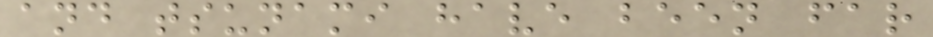and tsunami have been far
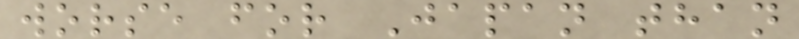worse for Japan than
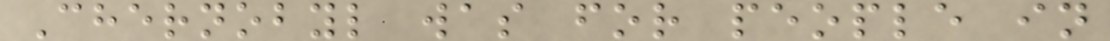Chernobyl was for people in
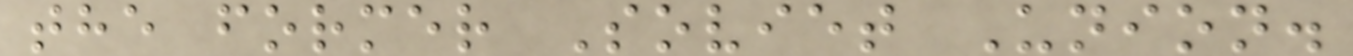the former Soviet Union.
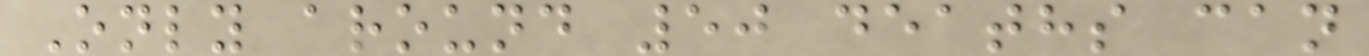Only around 50 deaths can
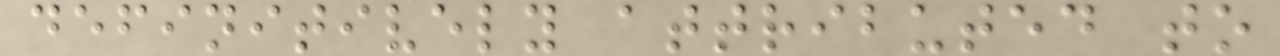definitively attributed to
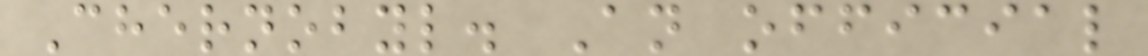Chernobyl. An official
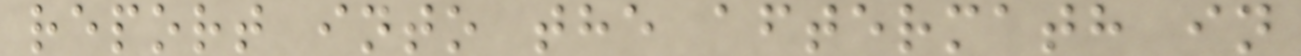report into the aftermath in
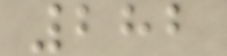282
